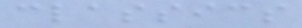classics
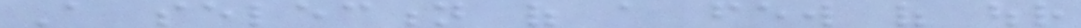A selection of a few of our
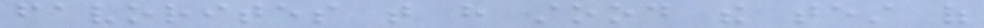favorites that have stood the test of
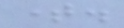time.
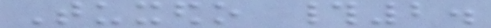Tuxedo #2.
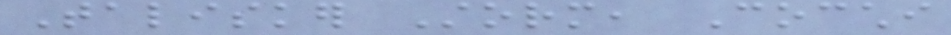Talisker Storm, Cocchi
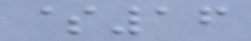$16
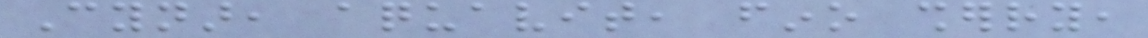Cynar, aquavit, fino sherry,
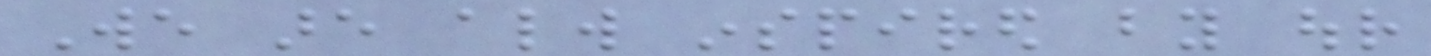We are always inspired by our
